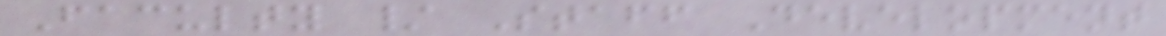Faculty / Staff Development
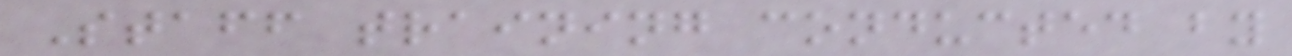Staff training conducted by
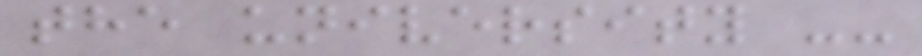the university --
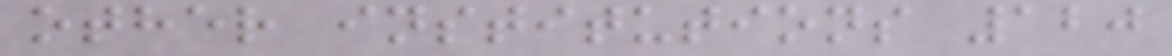other institutions 120
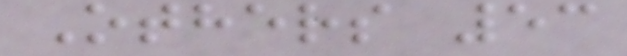Others 53
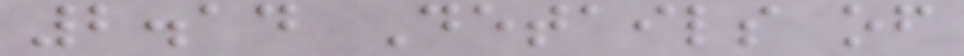2.14 Details of
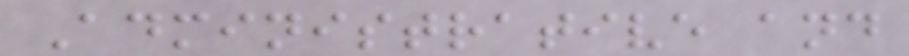Administrative and
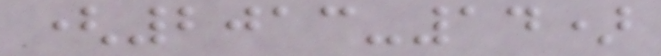(2013-14)
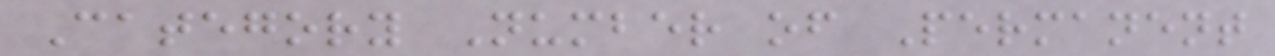Category Number of Permanent
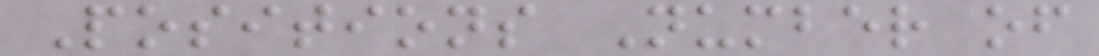Positions Number of
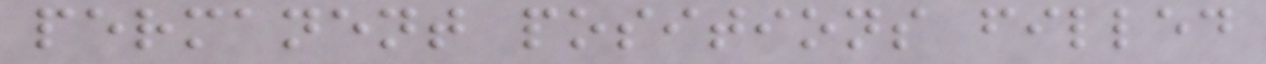permanent positions filled
